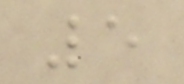5
